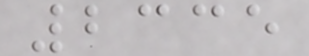2335
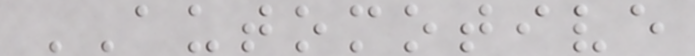AUTOMOTIVE
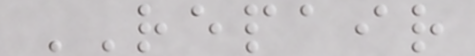REPAIR
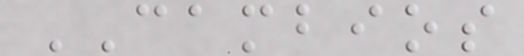CAMBIOS
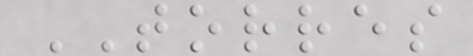TORRES
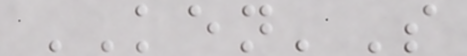KEN'S
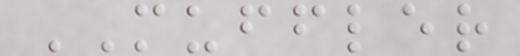MUFFLER
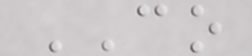CO
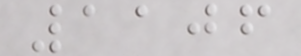1106
